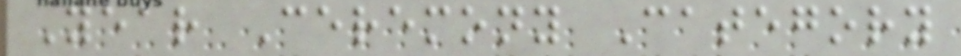Year Ceremony Category
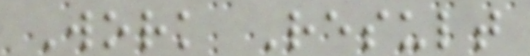Work Result
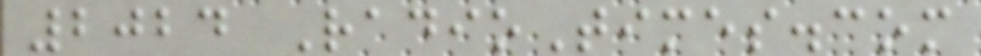2024 RadioTimes.com
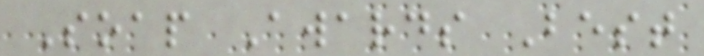Soap Awards Best
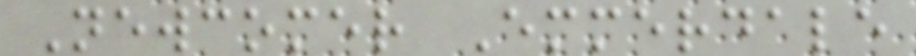Newcomer Emmerdale
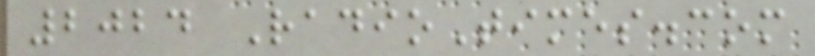2024 RadioTimes.com
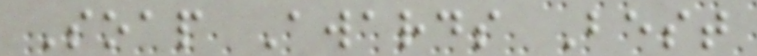Soap Awards Best
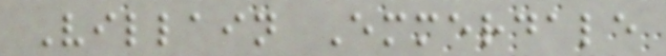Villain Emmerdale
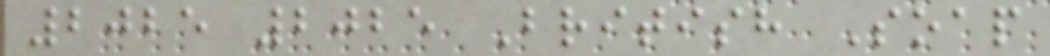2025 2025 British Soap
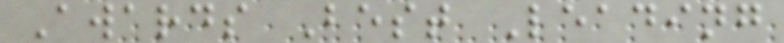Awards Best Leading
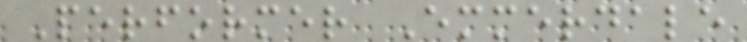Performer Emmerdale
